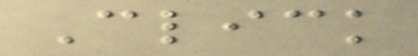Click
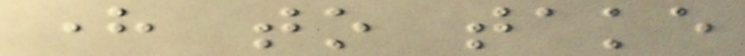here to take
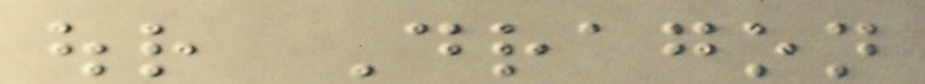our Dragon
